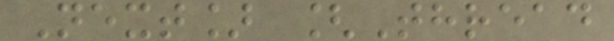Next] [Thread
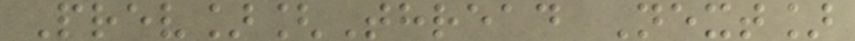Prev][Thread Next]
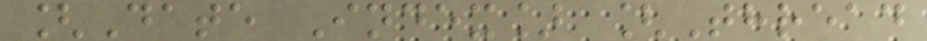[Date Index] [Thread
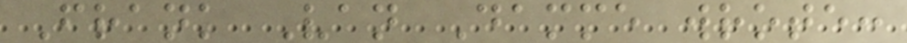Frank Van Damme wrote:
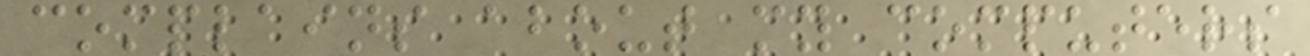complains about my computers
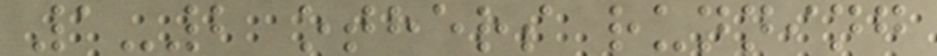1-2 others running
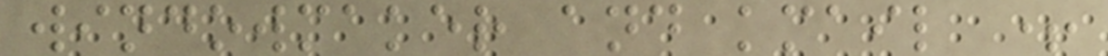windowmaker and kmail +
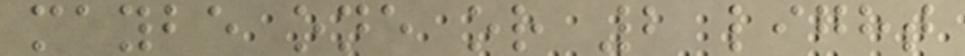maybe one or 2 light
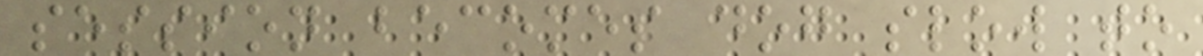session becomes dog slow to
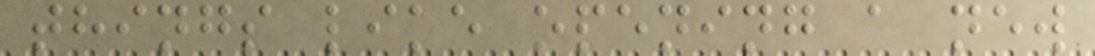things like opening a new
